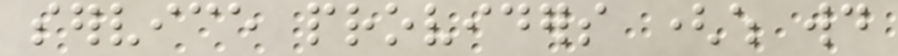service providers (which would
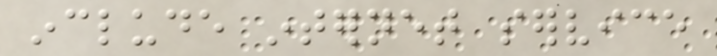include internet service
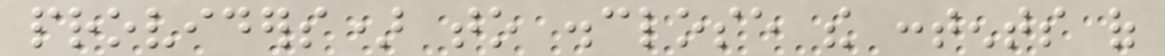providers) to disclose the contents of
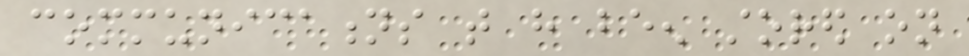communications that have been stored on
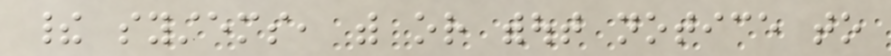their systems, with or without notice to
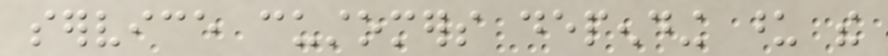service customers depending upon the
